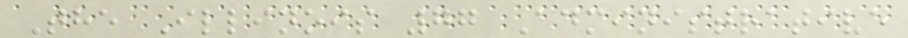The Illinois 77 Administrative
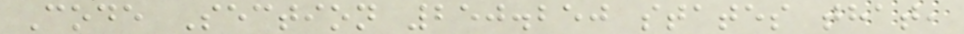Code Section 250.250 states that,
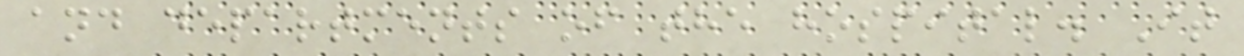and departments of the hospital. It
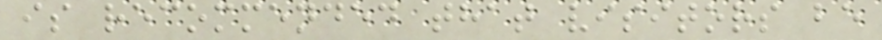is recommended that visitors be
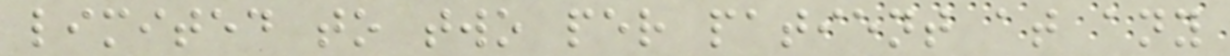limited to two per patient at any
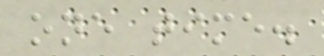one time.
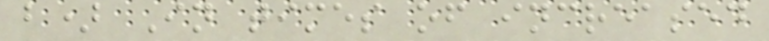b) In times of increased
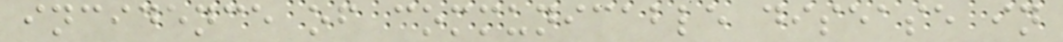incidence of communicable disease in
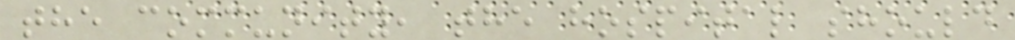the community, the hospital should
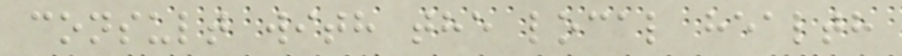consult with the local health
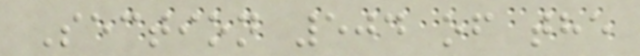Section 504 of the
